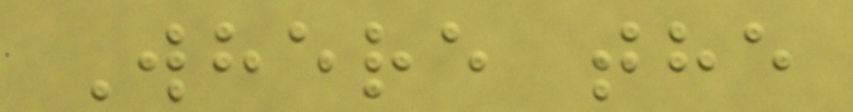Where the
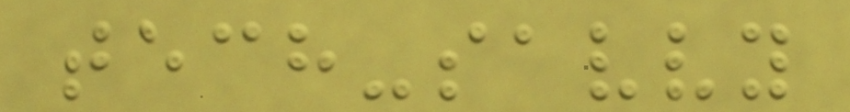tech-savvy
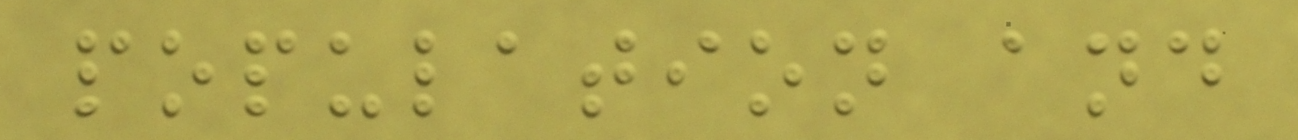population and
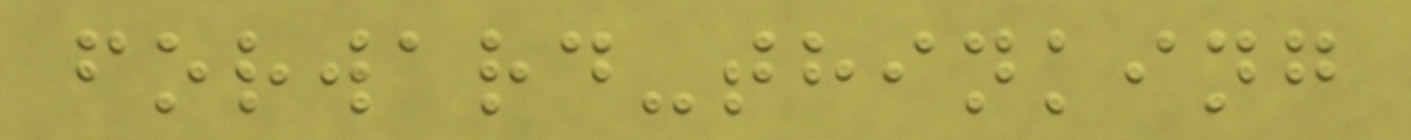forward-thinking
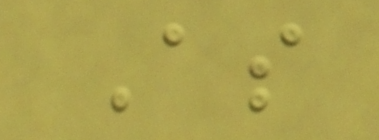As
